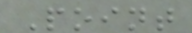Point
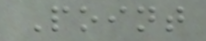Point
